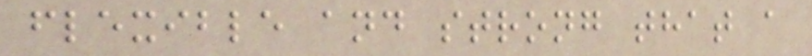flexible and strong that a
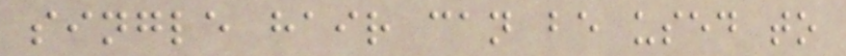single hair can be used to
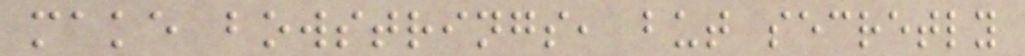make bowstrings, but secretly
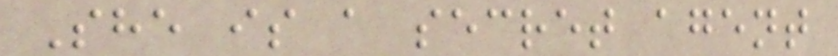She is a secret agent
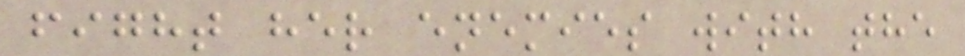fight her enemies with the
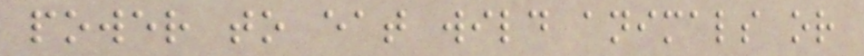power to eat wild animals or
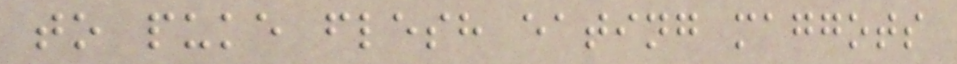to puke flesh eating maggots
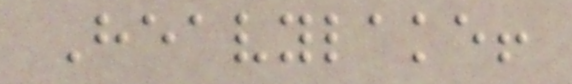Heavylake!
